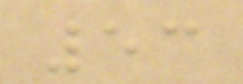53
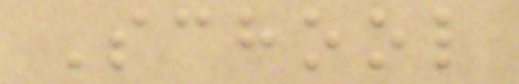School
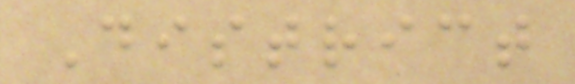District
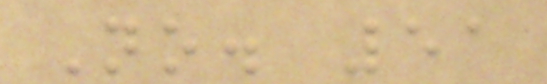No. 51
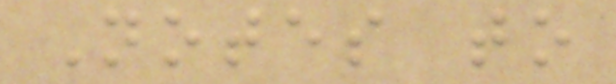Notes to
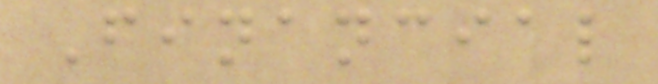Financial
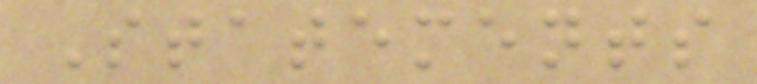Statements
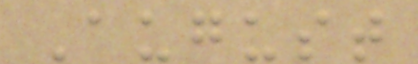August
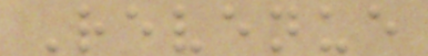Revenue
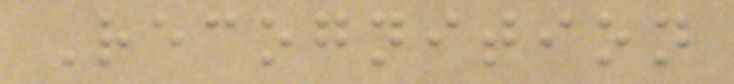Recognition
